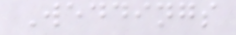Weddings
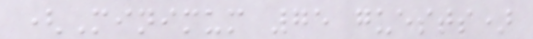(Minimum 75 guests)
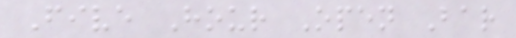Five Hour Open Bar
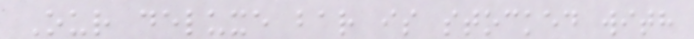Our deluxe bar is stocked with
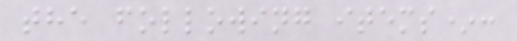the following items*:
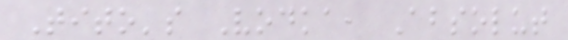Tito's Vodka, Absolut
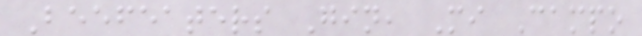Beefeaters Gin, Mi Campo
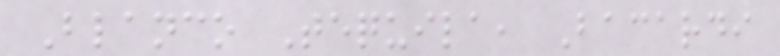Blanco Tequila, Bacardi
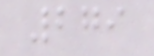279
